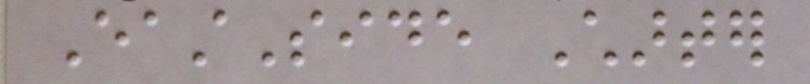EastSide Charter
